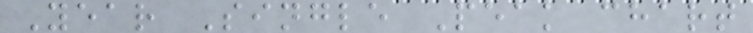Year Single Peak chart
